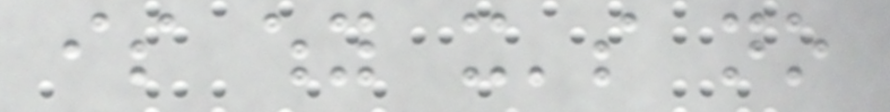is why it's no
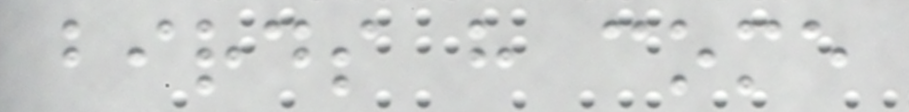birds have come
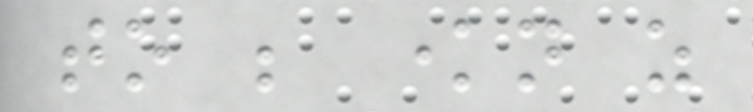to be known as
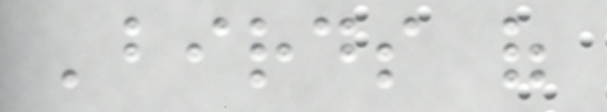'birds of
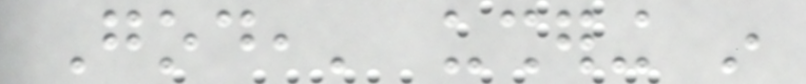God,' ushering in
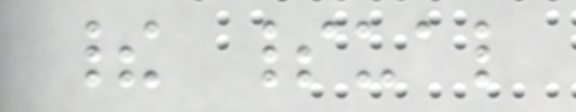their spiritual
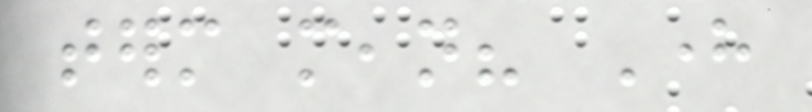term mean? Here
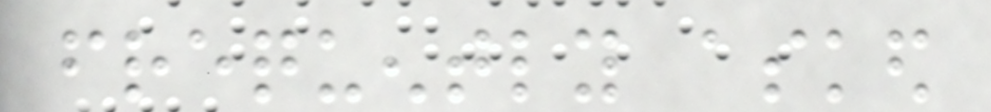frequently asked
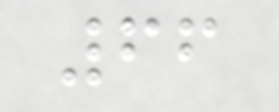66
